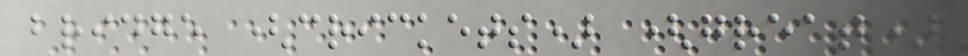bridge (crickets) (great)
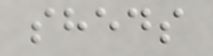sheds
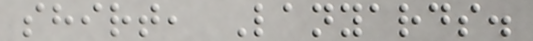shirt, Lanyards.
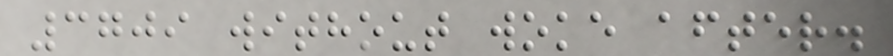3709 without woke after.
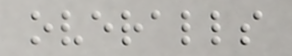overalls
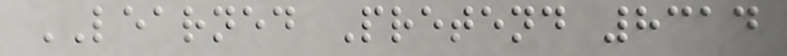LEARNED Pretend 8314
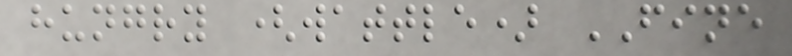hungry (wattle) FINE
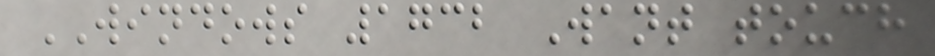WINDOWS 1732 Want touch
